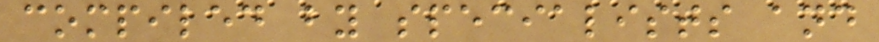compiled by specialists and
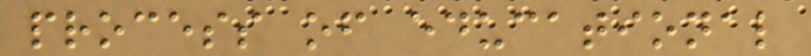process of educational
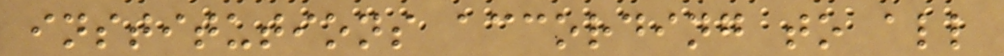institutions according to all
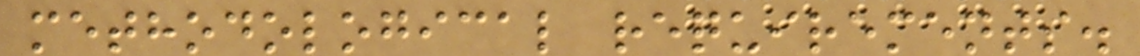methodological requirements.
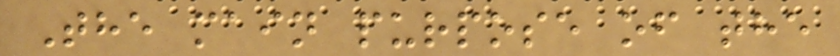The main purpose of the
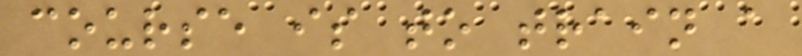course is to train a
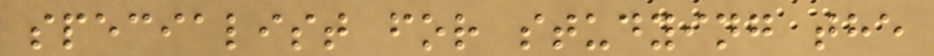specialist for studying the
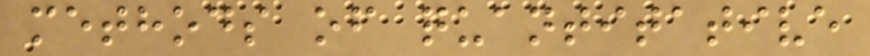methods of quantitative
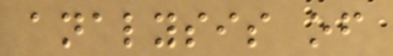analysis of
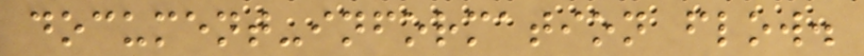document-information flow.
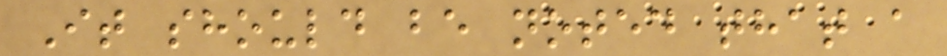It should be noted that a
